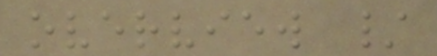overview /
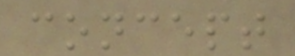concept
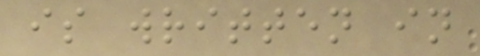is written in
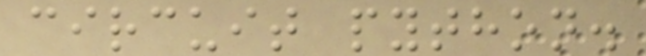circuit python.
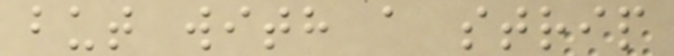but with a strip
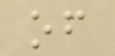of
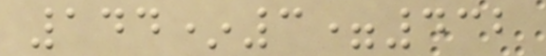144*3=432
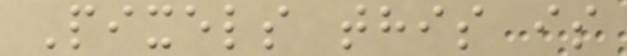Pixels this is
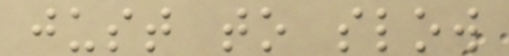just to slow
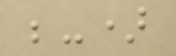;-)
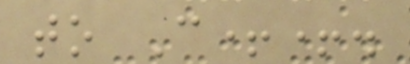to C++.
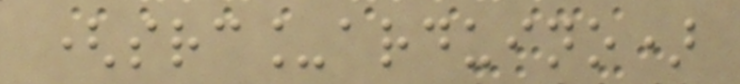(src_arduino)
